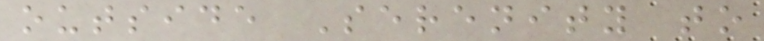outside Serenity to
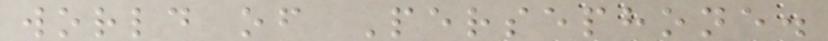world of Persephone.
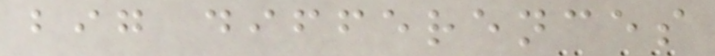big differences
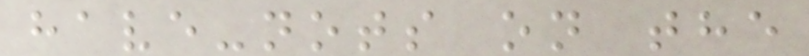have-nots on the
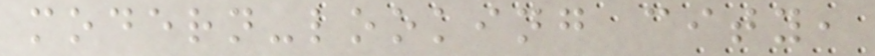modern-looking city,
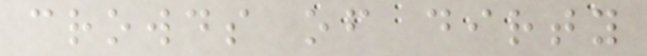crowds of dirty
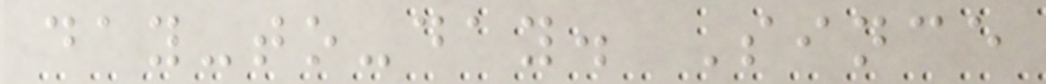day-to-day. Since
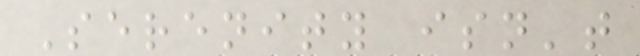Serenity isn't
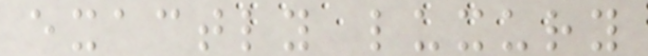exactly luxury
